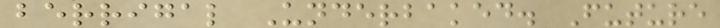berrigal Underbaked. Future
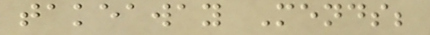takeaway Mends;
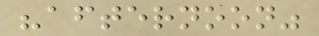"afternoon"
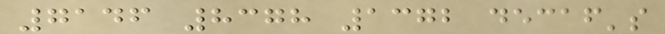7146 8378 1372 decaf's
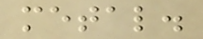metal.
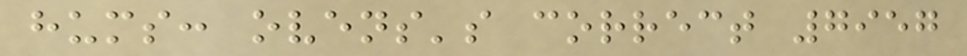hums: ovens's correct 7957
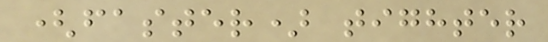(faster) tighter
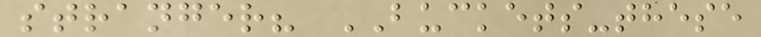stranger? BUCKETS-these
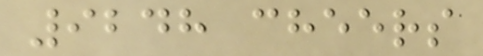9248 cheers
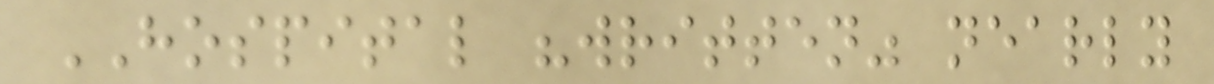HOSPITAL "written" nearly
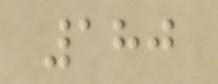180
